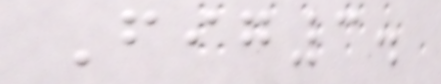Fig3.
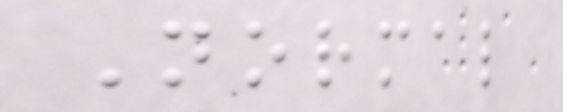Normal
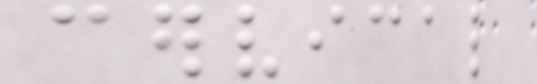cervical
